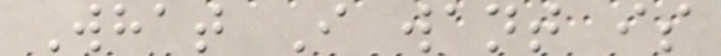What I want is
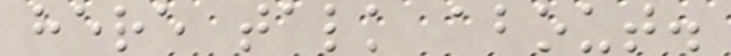here talk about.
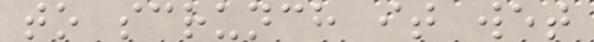to scrunch it wet
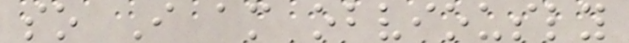so I am obviously
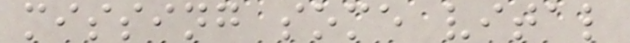missing some vital
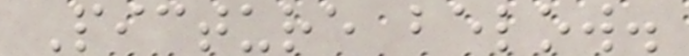Picture below.
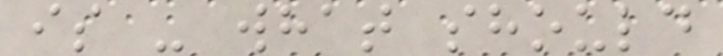is - what should
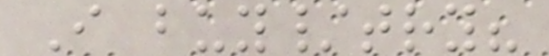I buy/try?
